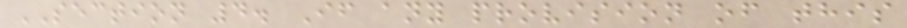SECTION 4. If any provision of this
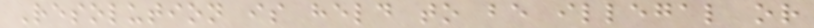Resolution is held to be illegal or
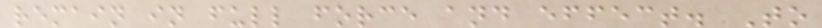remain in full force and effect. To
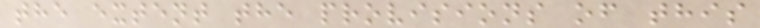the extent the provisions of this
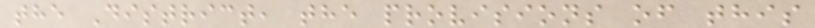the District, the provisions of this
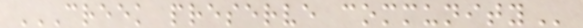CREEK PRESERVE COMMUNITY
